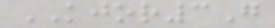KJOR3G
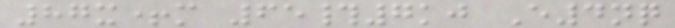87x+m 65#7kj E4nq
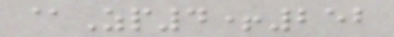@Zp4+252
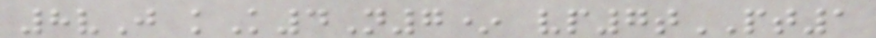8vJ kK4N7* vp7tPT1
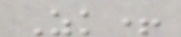Zk+
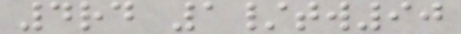4rd 1/tw90
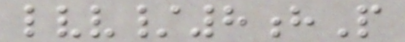lvv/8hP
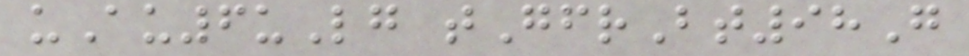uAu6uLg tGfrBt98G
